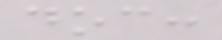doc:
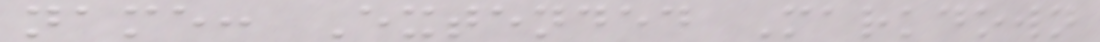name: Extended Markdown
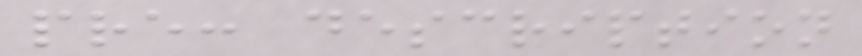pre: description
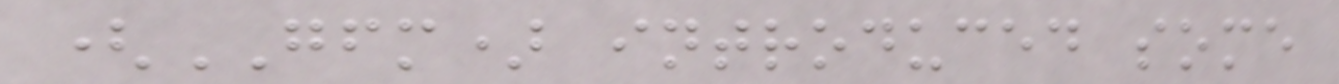(GFM) introduced some
